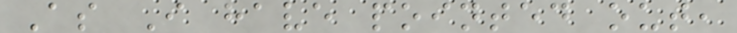As I have pointed out,
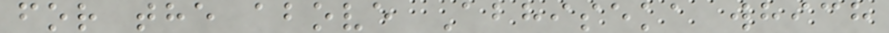for the above Abhiseka which
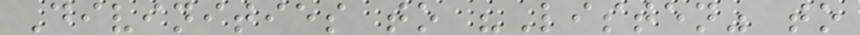Divinities to "Listen" to
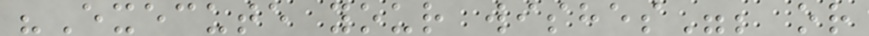"Execute your wishes"; or
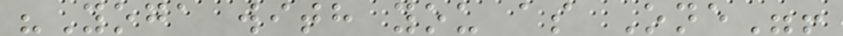"Yoga with you as One"!
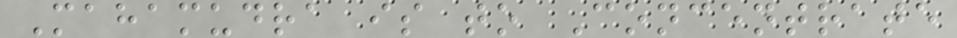Mahamudra is to Concentrate
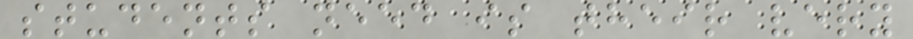students need is their very
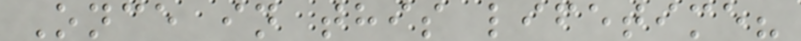Once in this lifetime?
